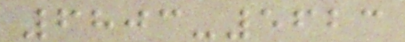6803-5623
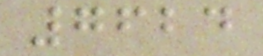7624
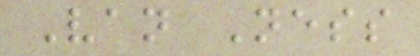Van Ness
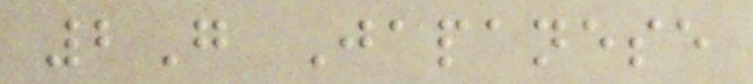2G Japanese
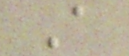A
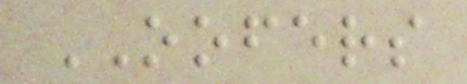OOFERS
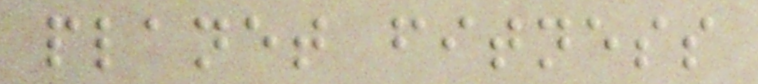planet fitness
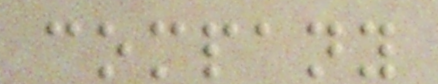company
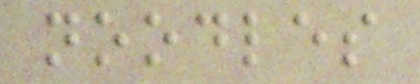noodles
